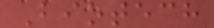Biotech
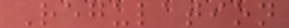Regulation
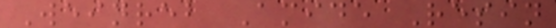Weinreb Amide Resin
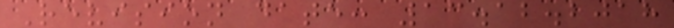Revision date: 13.12.2018
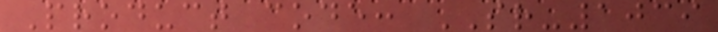Product code: SR-1039
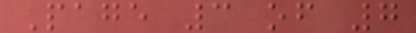Page 3 of 7
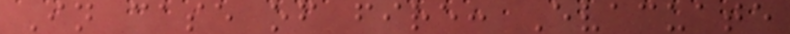In case of fire: Evacuate
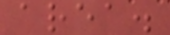area.
